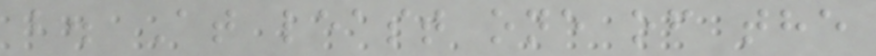b. At least one of the
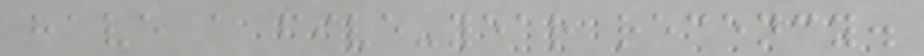have a five-year recency.
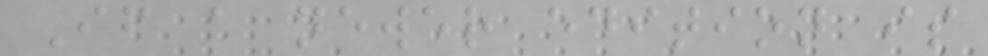If a newer edition is
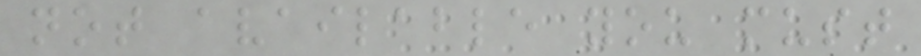not available you must
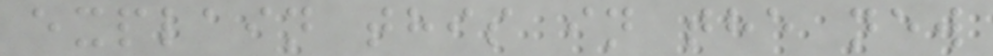explain this in the new
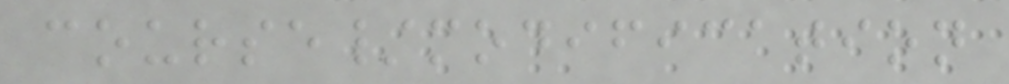course/modification
